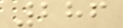286
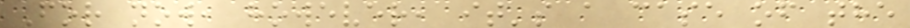For now, however, it's a case of the
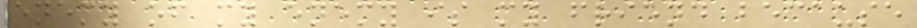enemy of my enemy is my friend because
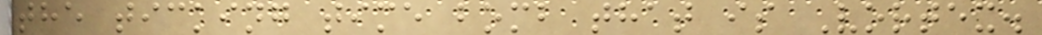the ticking time bomb that is Vortex.
